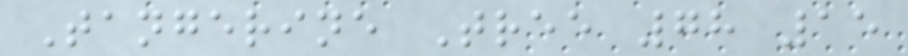Tangerine Tree 78 15
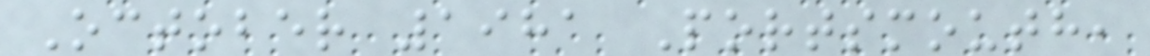October 1981 Portsmouth,
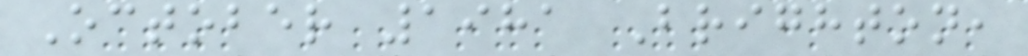October 1981 Brighton,
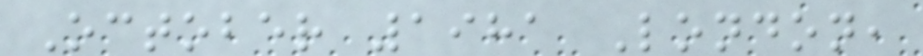October 1981 London,
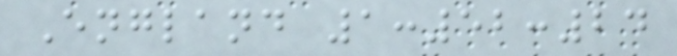England 1:52:24
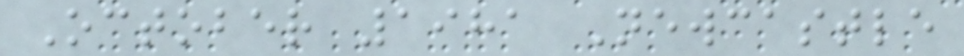October 1981 Newcastle
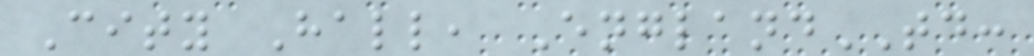City Hall, EnglandTD:
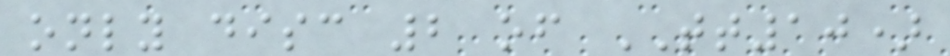only disc 2 of TT10)
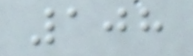108
